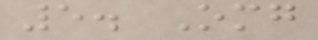5. Omg
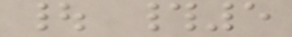| #5
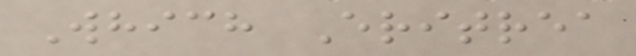Which Eritrea
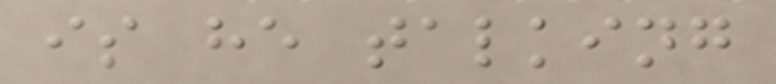is he talking
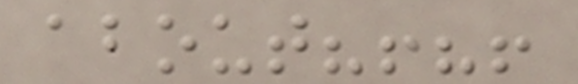about?!?!
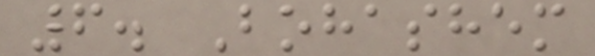6. Bohashem
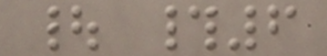| #6
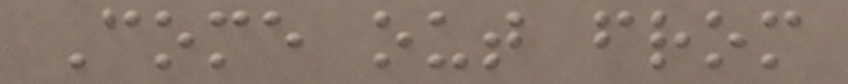Come out from
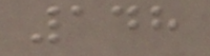148
